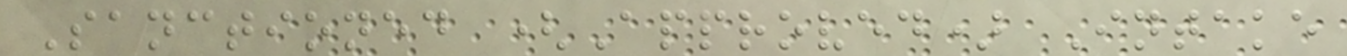Sanctioned (Approved) Intake
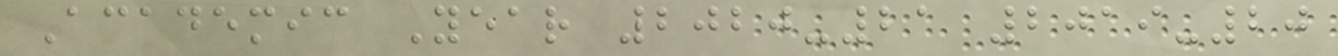Academic Year 2020-21 2019-20
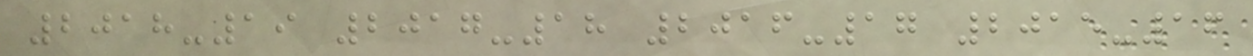2018-19 2017-18 2016-17 2015-16
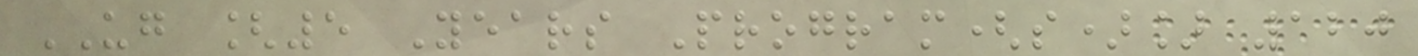UG [5 Years Program(s)] 120
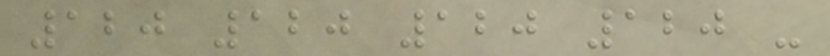120 120 120 120 -
